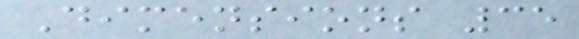Dimensions 35
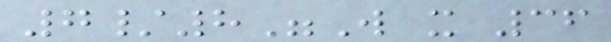7/8"W x 36
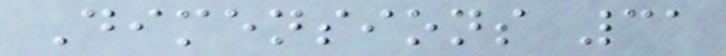Dimensions 31
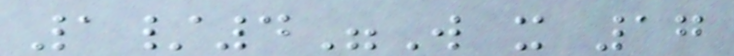1/4"W x 17
